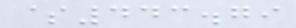$443.79
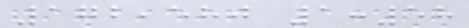172,580 1:58
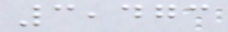3,473
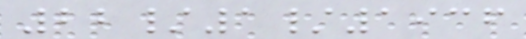22/1/1936
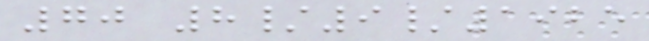70 8/9/1925
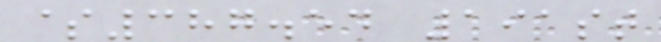$387.54 191st
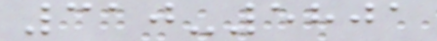310-5801
